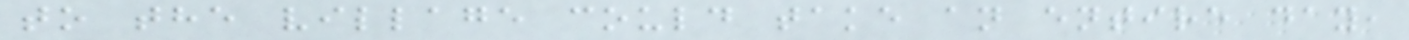to the village could take an entire day,
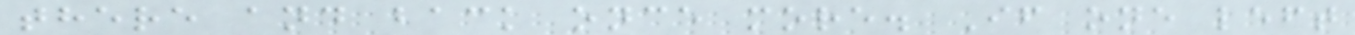there and back once more. If one left
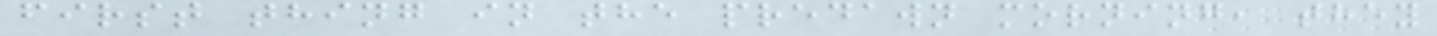first thing in the predawn morning, they
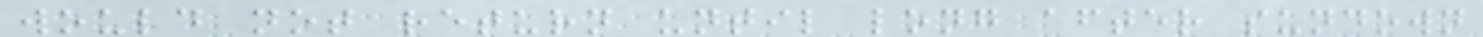would not return until long after sundown
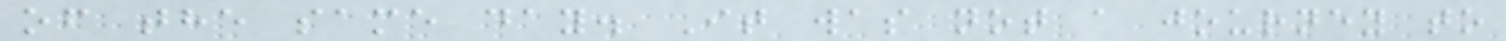of the same day. It was not a journey to
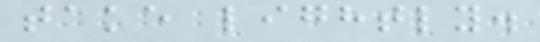take lightly.
